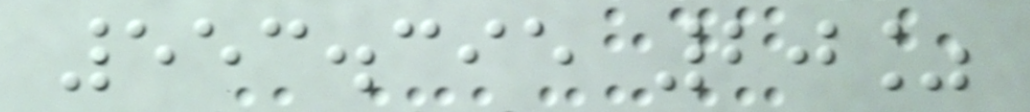553.395 20%
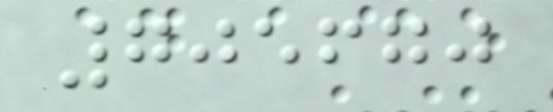705670
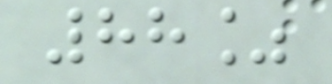88%
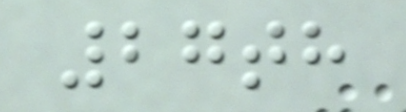27th
